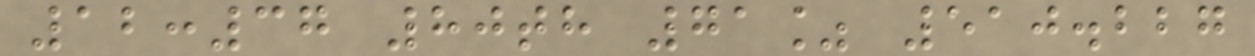12:37 80th 71% 510.227
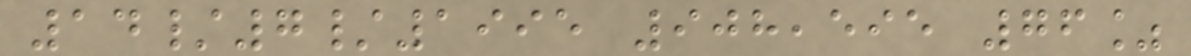14/7/1995 908,595 76%
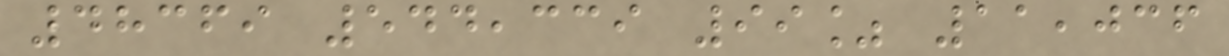48369 544,339 99% 11,036
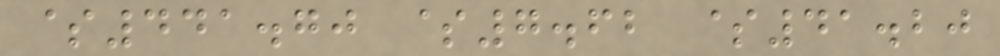$441.70 $7.62 $41.20
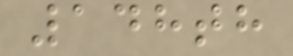148th
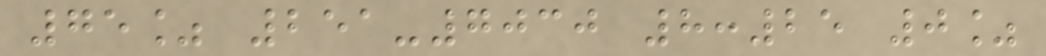75% 251-7030 8:25 0%
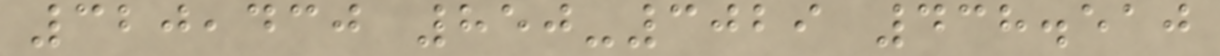320,430 850-3029 438.510
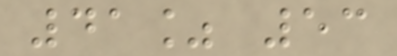41% 53
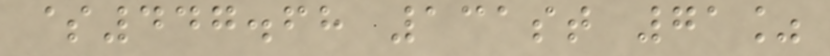$447.68 131st 71%
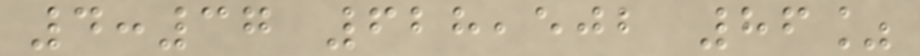4:37 628,502 86%
